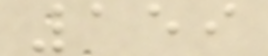159
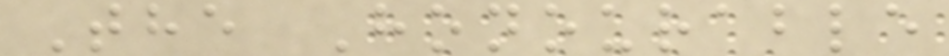The Honourable
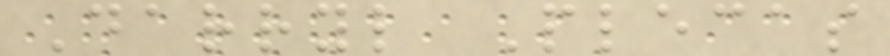Darryl Plecas
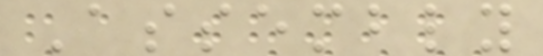Assembly
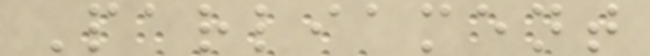Parliament
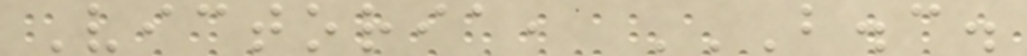Victoria, B.C.
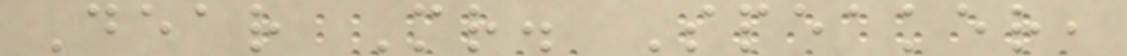Dear Mr. Speaker,
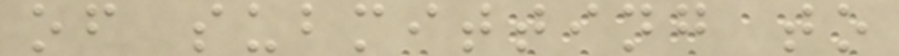of submitting to
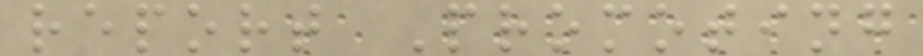report Promoting
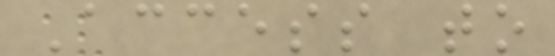Access to
